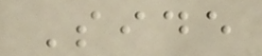Side
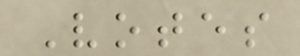Votes
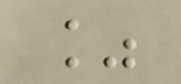%
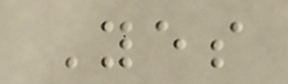Yes
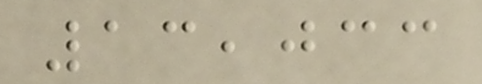13,033
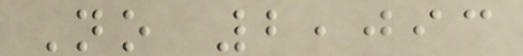No 2,093
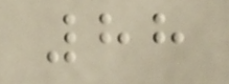88
